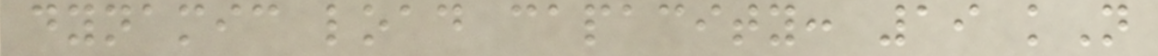dynamic load capacity: 19 kN
